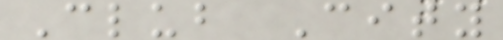Club City
